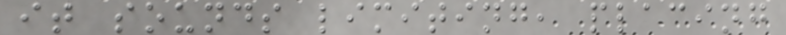it sounds limiting, placing
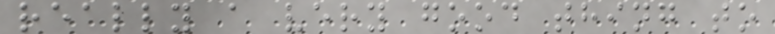really a very good thing to
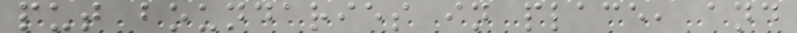put boundaries in place, and
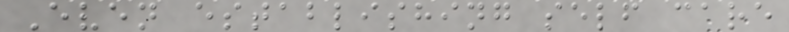Even establishing self care
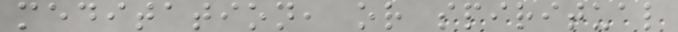meditation, or spiritual
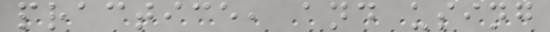practice, and using
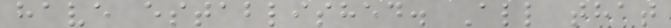have established. All that
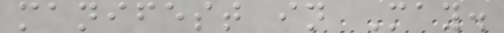manifest in May.
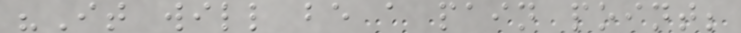"It will be a pain point;
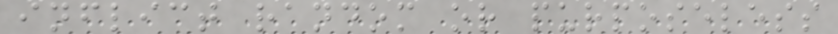inflict random or purposeless
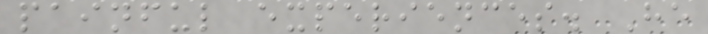painful experiences. He
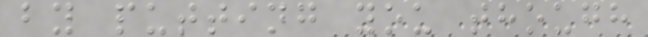by putting you though
